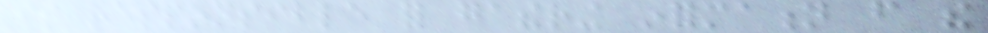is responsible for gathering information from the
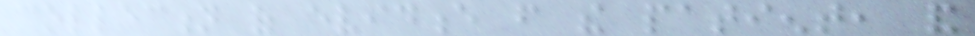collection of evidence from the patient, and
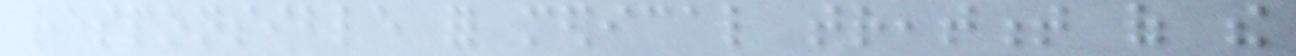responsible for medical treatment of the
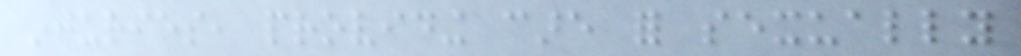injuries, providing care for sexually
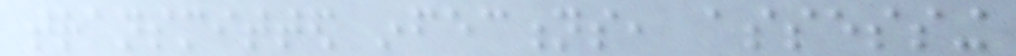transmitted infections, assessing
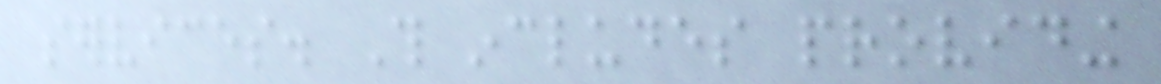services. This includes providing
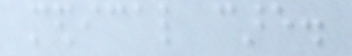medical care.
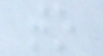to
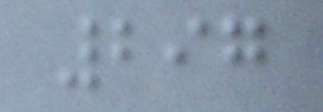297
